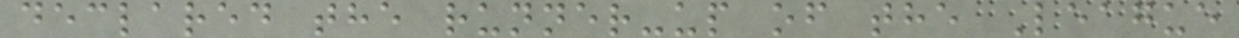declared the runner-up of the League
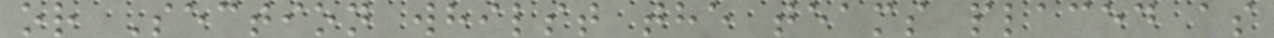or Section whilst the teams placed as
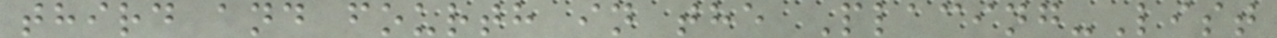third and fourth in the Placing-List
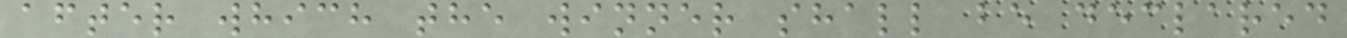after which the winner shall be declared
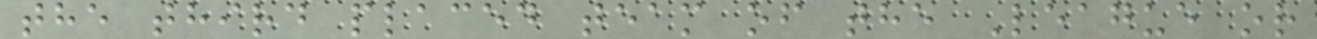the third placed team of the League or
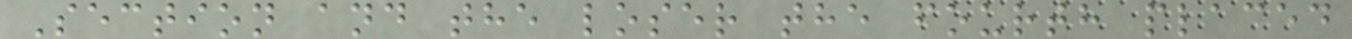Section and the loser the fourth placed
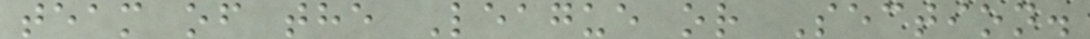team of the League or Section.
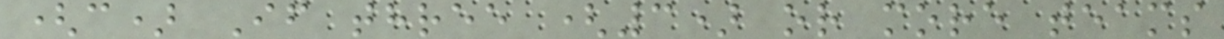(c) If three (3) or more teams
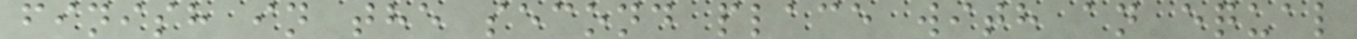finish in the second place with an equal
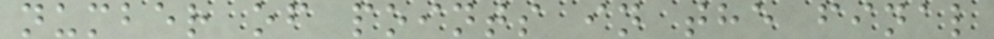number of points in the final
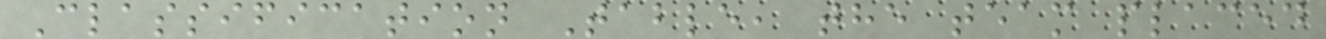Classification Table, the team placed
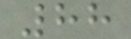88
